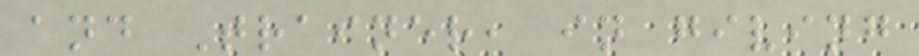and Trainer, in giving
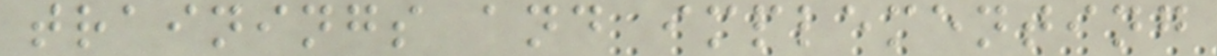trainings and implementing
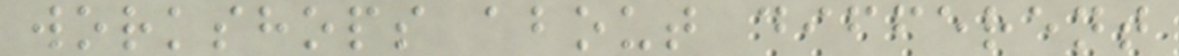workshops about different
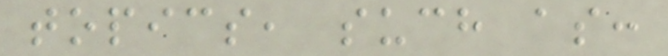topics, such as:
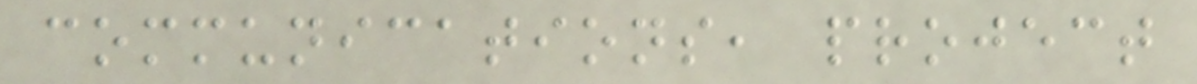communications, project
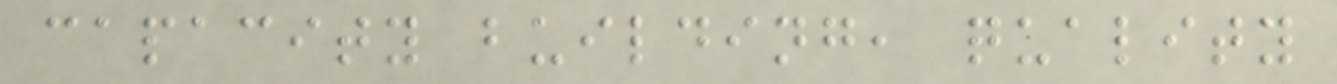capacity building, quality
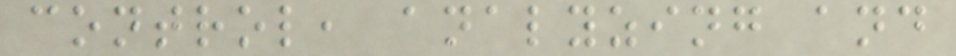control, analyzing and
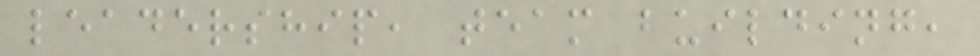leadership, team building,
